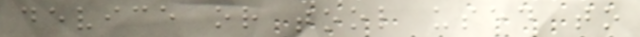device or tool used to
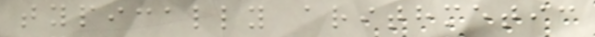typically arithmetic
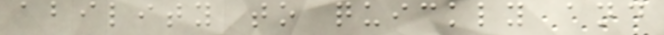ability to quickly and
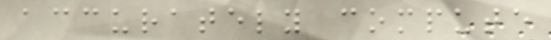accurately compute
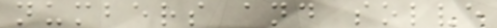numbers and solve
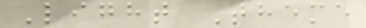Light Theme
